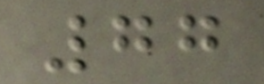77
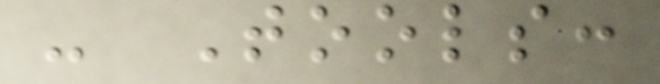- Tools:
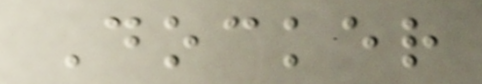Docker
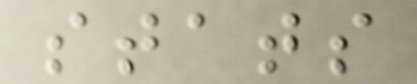stats
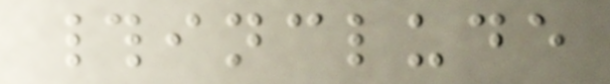#include
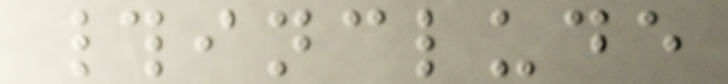#include
